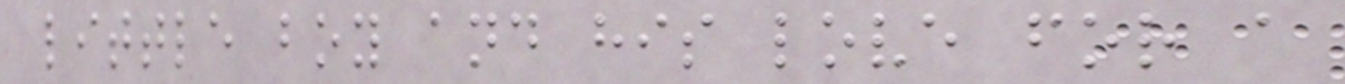little boy and his love for a
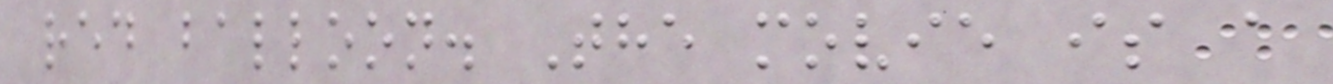red balloon. The movie is a
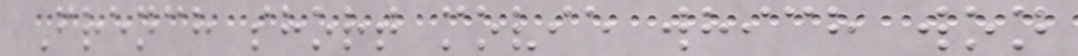French short movie which won
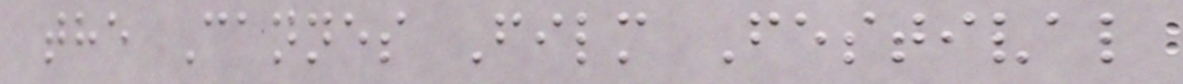the Cannes Film Festival
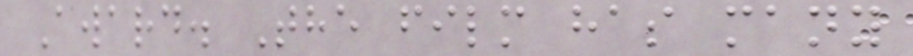Award. The film has many
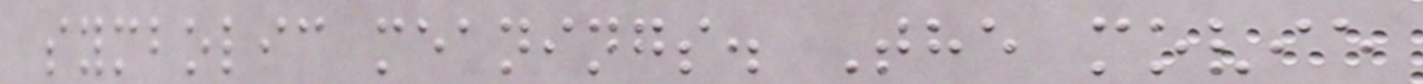symbolic meanings. The movie
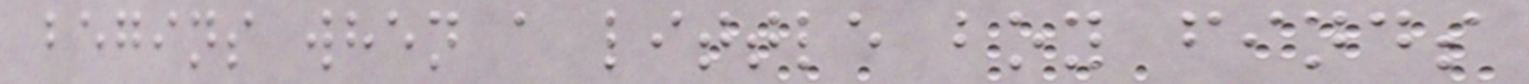begins when a little boy finds
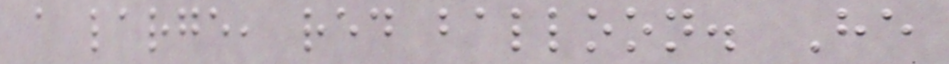a large, red balloon. He
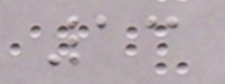13
